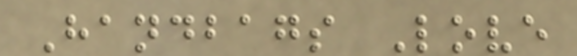Handbags Love
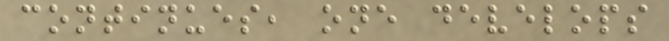continues, one develops
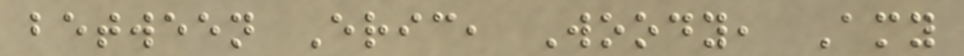between Eric, Woody, Amy
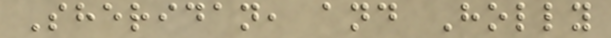Sheridan, and Holly
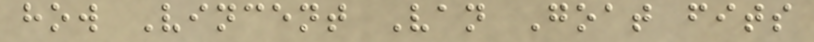how Vincent Van Goat fits
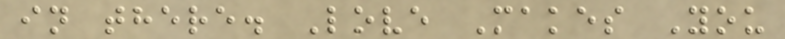in there. Love Makes You
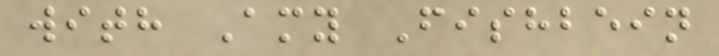with Amy Fishbein
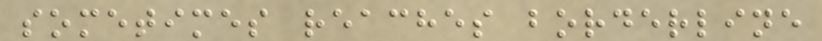sometimes reaches borderline
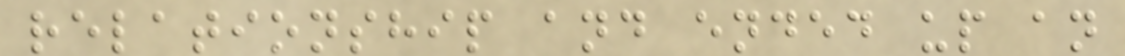relationship and ended up an
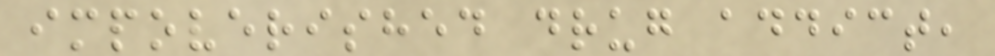impoverished drug addict,
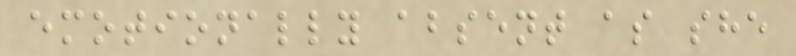emotionally absent as she
